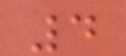4
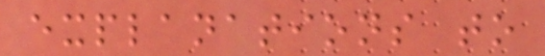explanations to
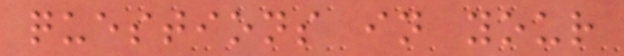questions in your
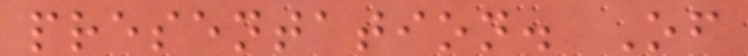presentation. Of
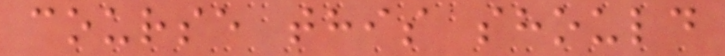course this should
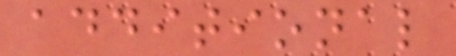additional
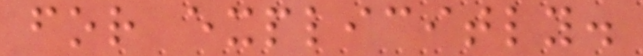for explicitly.
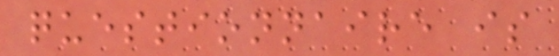questionnaire is
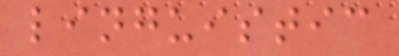linguistic
